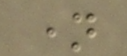name
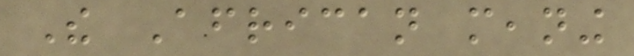The African meaning
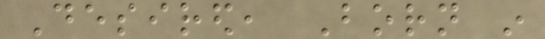Desired, Born in
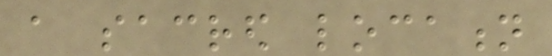a sacred location
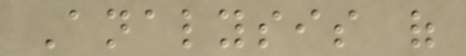Analysis of
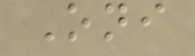Oni
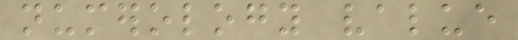numerology value
